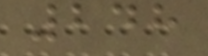248
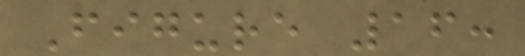Figure 16:
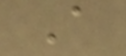A
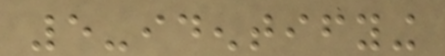5-identifying
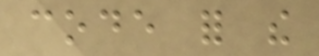code for the
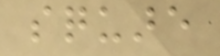square
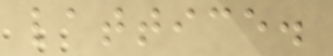lattice.
